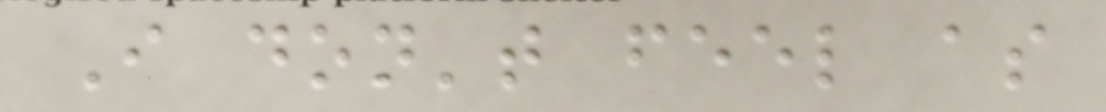I don't feel as
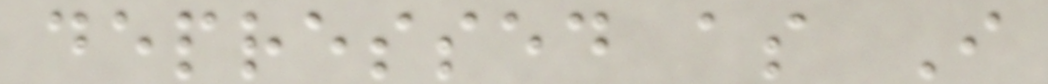depressed as I
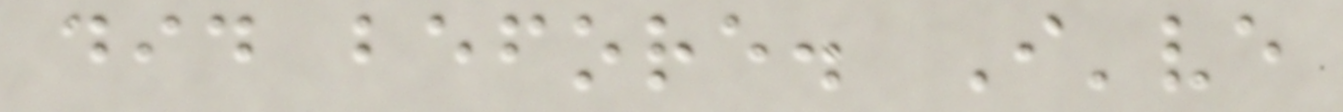did before. I've
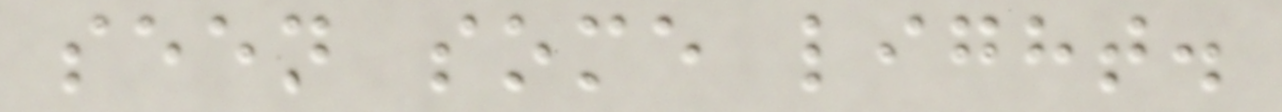seen some light.
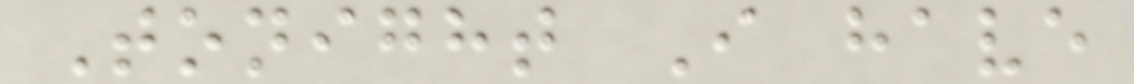Tonight I have
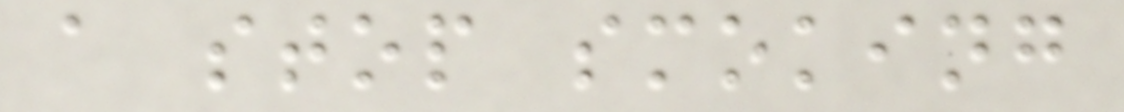a stop smoking
